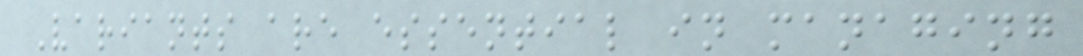Variants are essential in managing
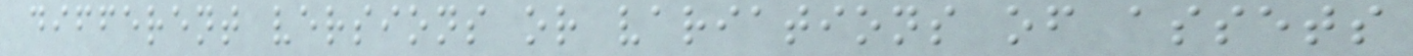different versions or variations of assets
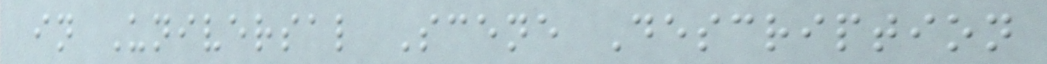in Universal Scene Description
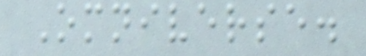Omniverse.
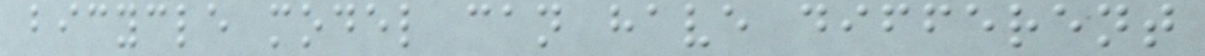bicycle model can have different
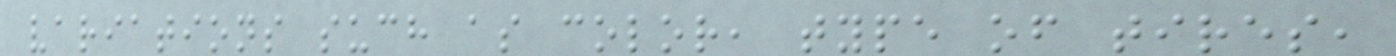variations such as color, type of tires,
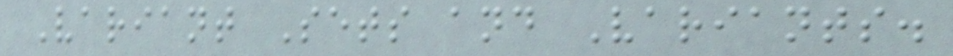Variant Sets and Variants.
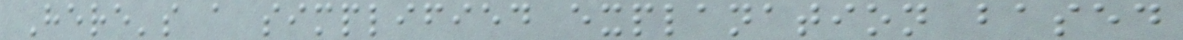Here's a simplified explanation based
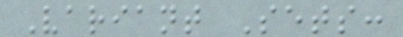Variant Sets:
